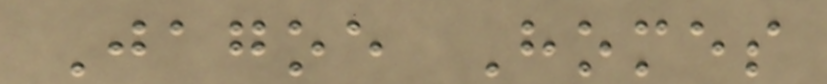Jagoe Homes
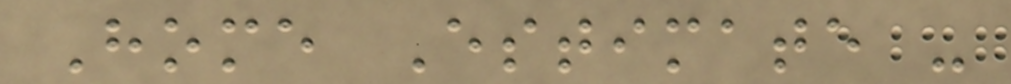Home Estimate -
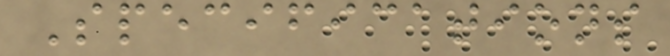Specifications
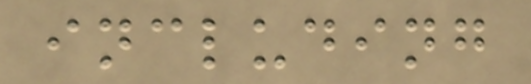including
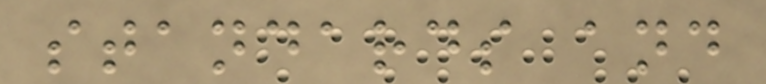standards and
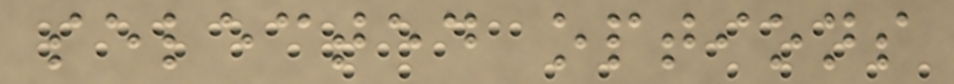selected options
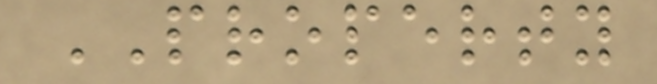PROPERTY
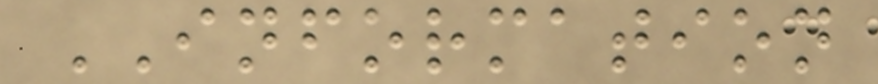INFORMATION
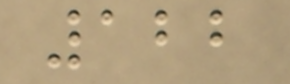122
